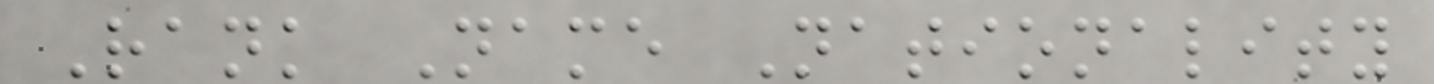Rank Name Nationality
